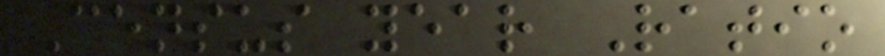Census year Ratio
